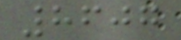8607
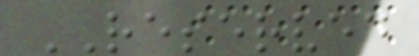RESERVED
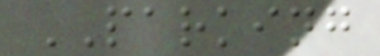PARKING
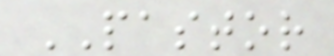PASTOR
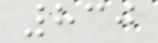830
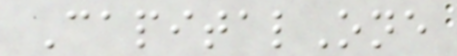CapitalOne
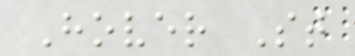Hover St
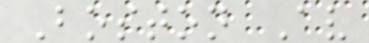Boston Av
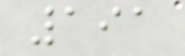191
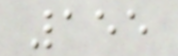155
